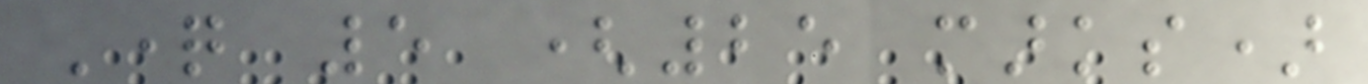Question 5 (25 marks)
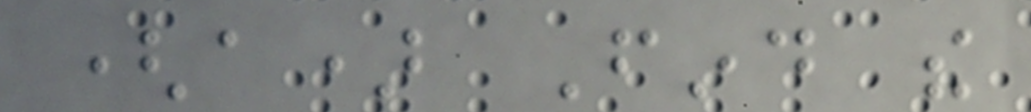(a) Find the
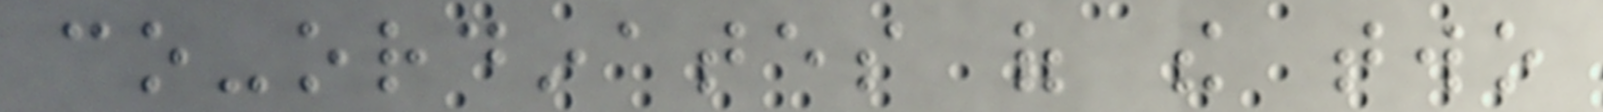co-ordinates of the two
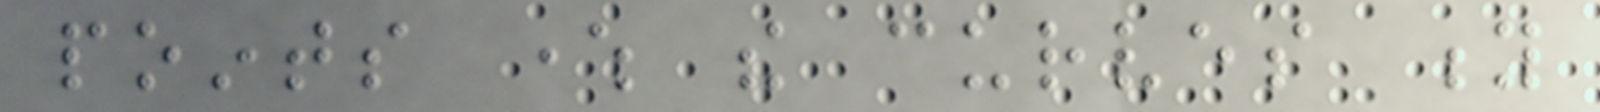points where the curves y
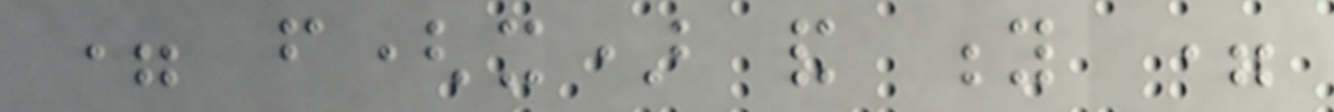= f(x) and y =
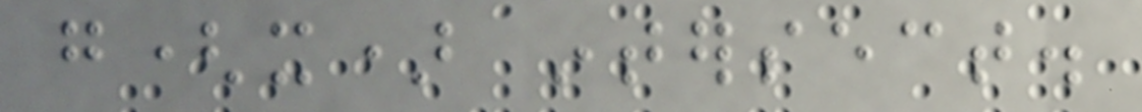g(x) intersect.
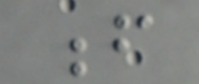f
